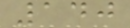140
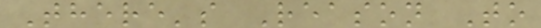There's Reason To
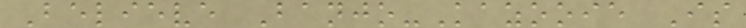Believe Banjo-Kazooie Is
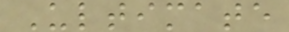Ultimate
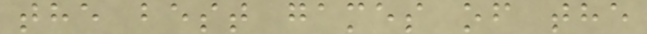the best games of the
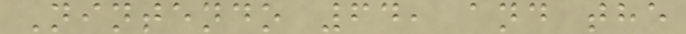Nintendo 64, and the
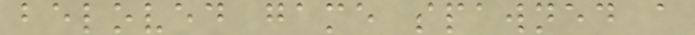beloved game spawned a
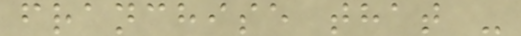franchise that -
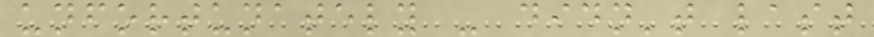unfortunately - didn't last
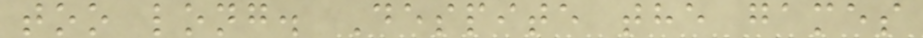too long. Despite the games
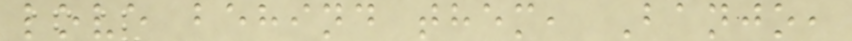love behind them, Banjo,
